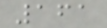161
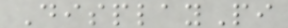DisplayPi
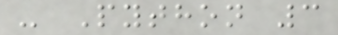- Python 3
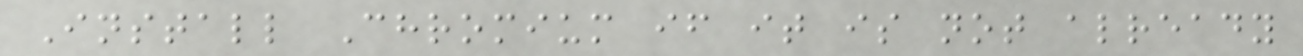Install Chromium if it is not already
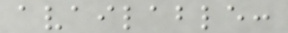available:
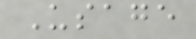Usage
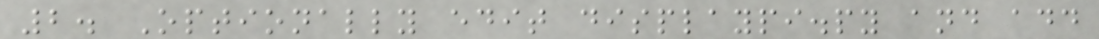2. Optionally edit displaypi.py and add
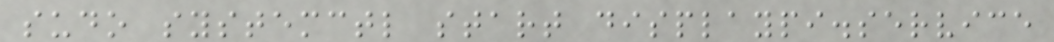sudo systemctl start displaypi.service
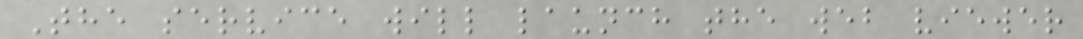The service will launch the web viewer
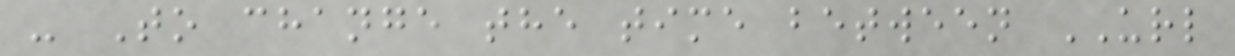- To change the time between URL
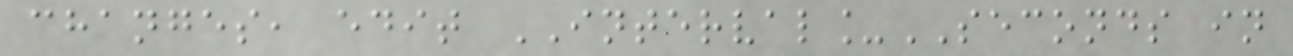changes, edit INTERVAL_SECONDS in
